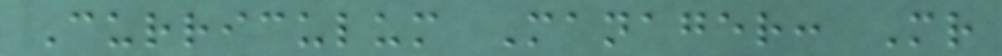Curriculum Manager: Mr
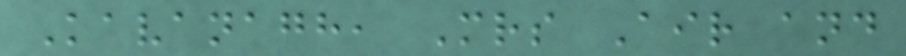Kavanagh, Mrs Air and
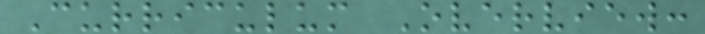Curriculum Overview:
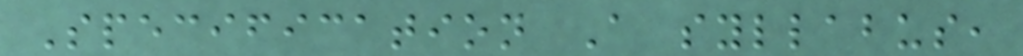Specification A syllabus,
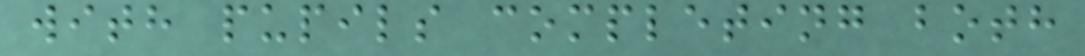with pupils completing both
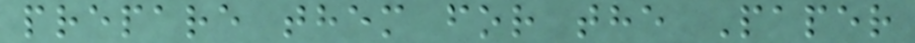prepare them for the Paper
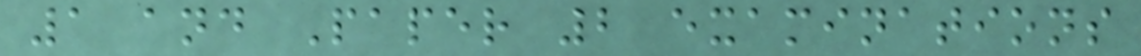1 and Paper 2 examinations
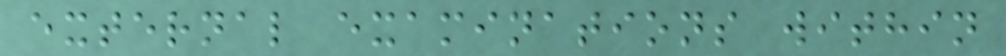external examinations within
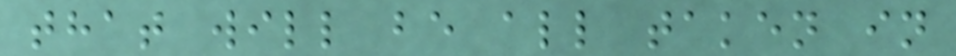that will be all taken in
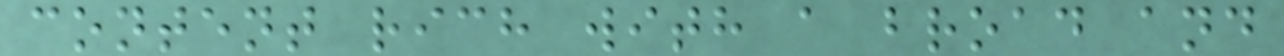content rich with a broad and
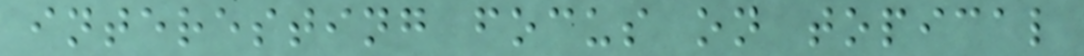interesting focus on topical
